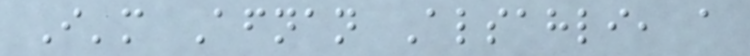I'm Afnan Alsahli, a
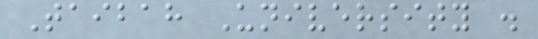Taibah University .
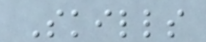Skills
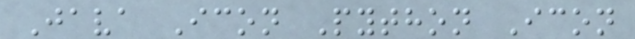Java Icon Python Icon
